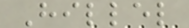Hillel
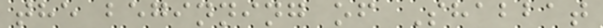the beginning of Shabbat
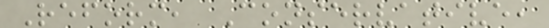Reform, Conservative,
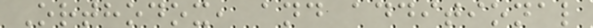Orthodox, and additional
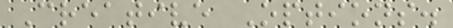Creative Options.
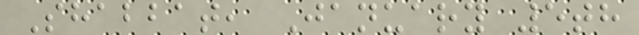Shabbat, January 5th
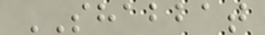SHABBAT
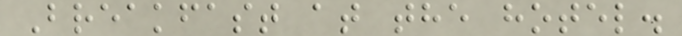Breakfast at the hotel.
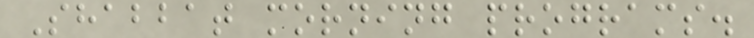Shabbat morning programs.
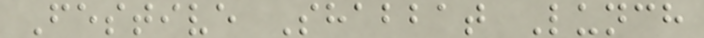Festive Shabbat Lunch
